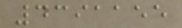4391155
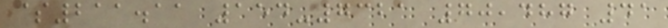$211.11 154-7321 70,487 41
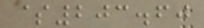$203.60
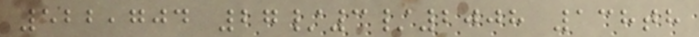522,704 27/3/2008 138th
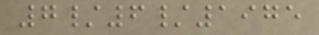7/6/1975
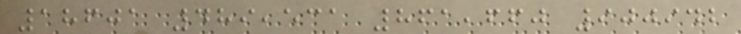18601 489,531 861,660 900942
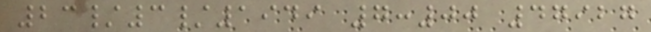23/3/1949 7:00 47927
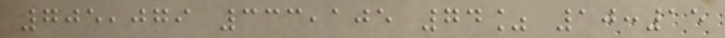705,079 333,105 74% 10:15
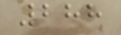288
